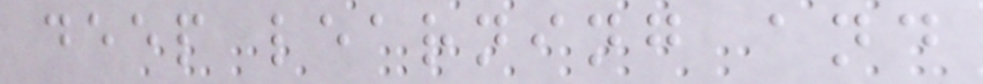deep learning and
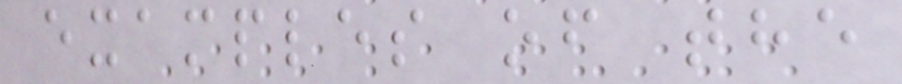examples of the
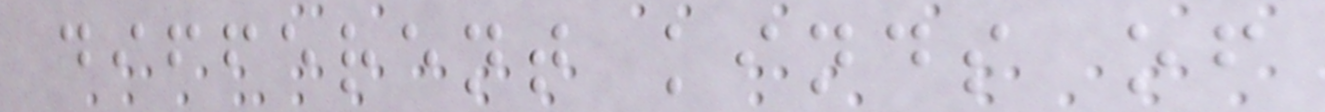different kinds of
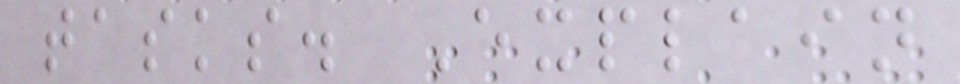tasks. Explain
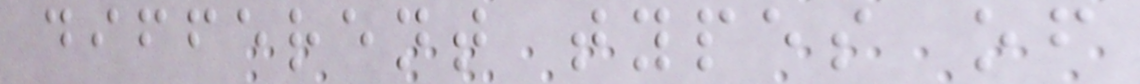different types of
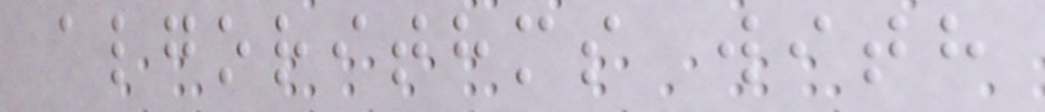algorithms with
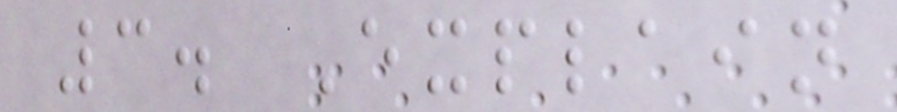3. Explain
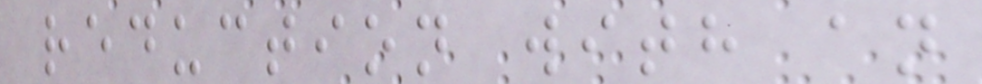reduction with an
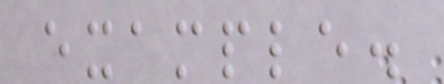example.
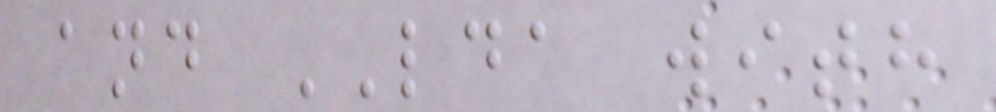and LDA with
